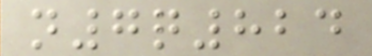n7q824
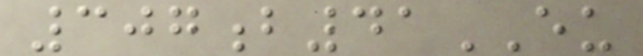307b41EU
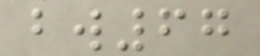bw67
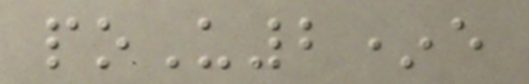poU2*e
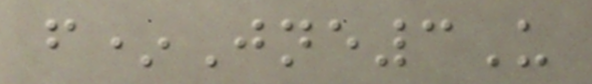f*Jne3U
